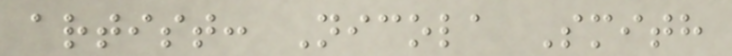artist: Nicola Smith
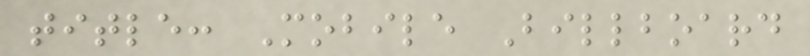title: Mobile Billboard
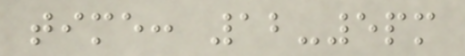time: 12-5pm
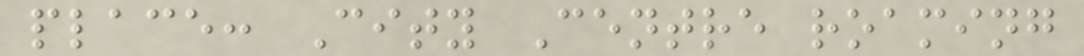place: City Centre roaming
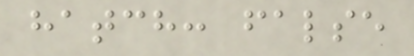hatch: false
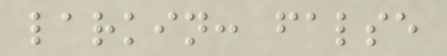larkin: false
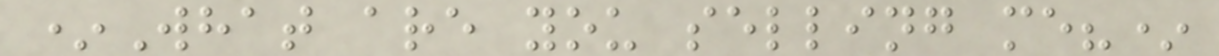*What are you selling me?*
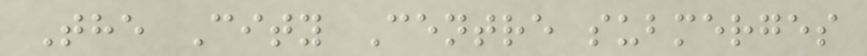The City Centre submerges
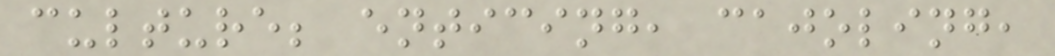culture; enticing, cajoling,
